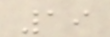19
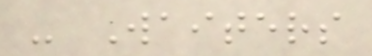- Waiters
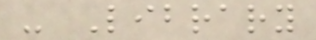- Library
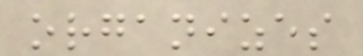organizes
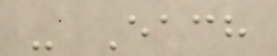- Each
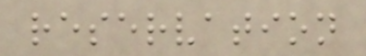reservation
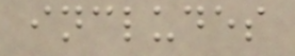includes
